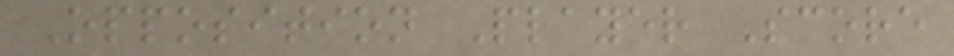Opposition Player Score
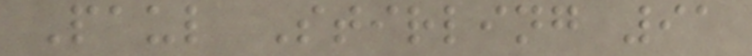Paul Stirling 91
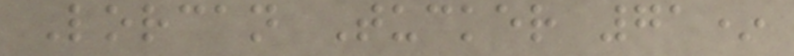Lorcan Tucker 71*
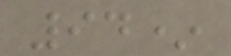94*
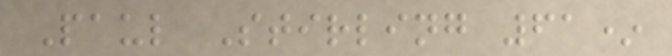Paul Stirling 61*
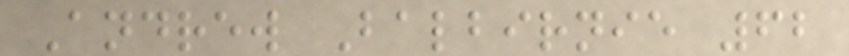Andrew Balbirnie 62
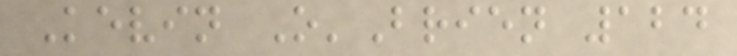Kevin O'Brien 124
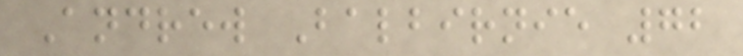Andrew Balbirnie 72
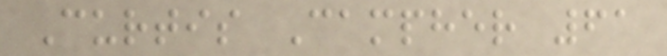Curtis Campher 61
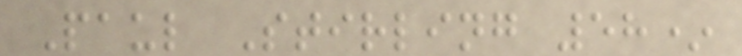Paul Stirling 58*
